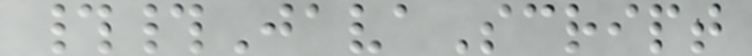##JavaScript
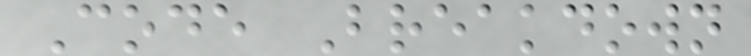Code Breakdown
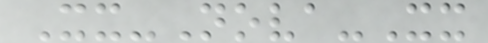Xx-Nova-Xx
